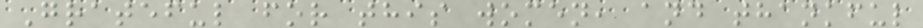Grateful for this women, and thankful
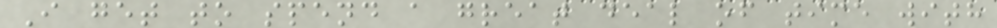I get to spend a great deal of time with
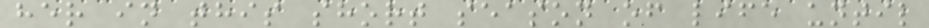her in this short season of life until
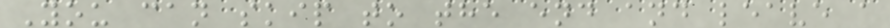You can skip to the end and leave a
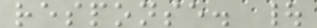response. |
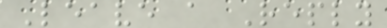Leave a Reply
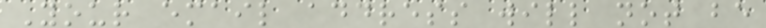Your email address will not be
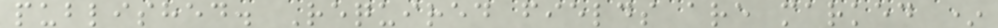published. Required fields are marked *
